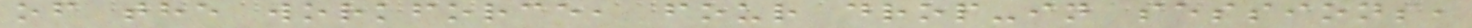of the workforce, four drop-in sessions,
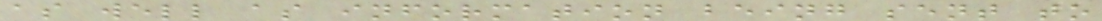as well as information being sent to
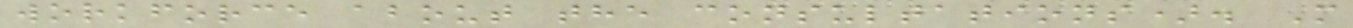workforce about the consultations). M
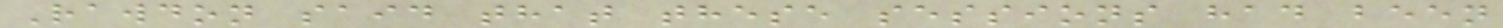Rawdon said that these sessions had been
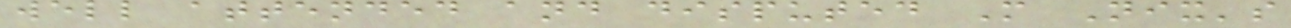well attended and disputed M Nix's
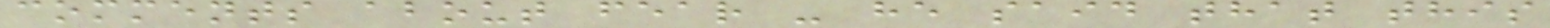comments about fear - he said that this
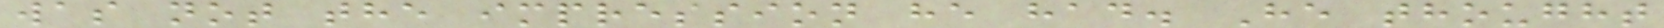was not the impression he had. He thought
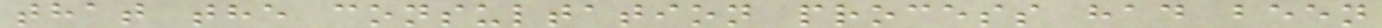that the consultation process had been
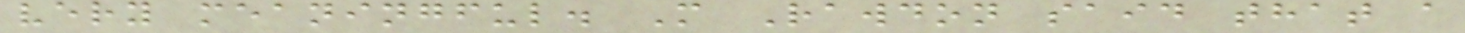very meaningful. M Rawdon said that a
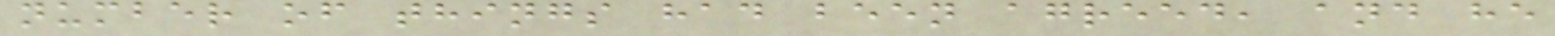number of things had been agreed, and he
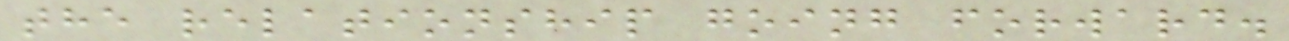the relationship going forward.
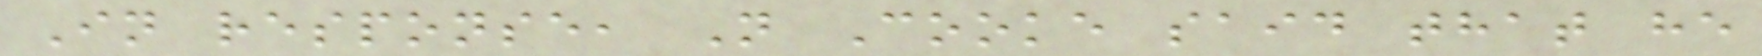In response, N Cooke said that he
